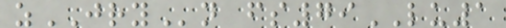zJRYn fs79LU1
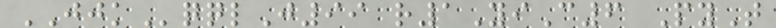JJKqqlJ99 r1YiC6 PyT
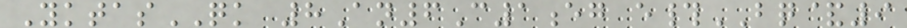YktasQK 8An6C1eg e#BQ&9
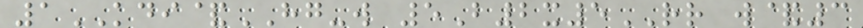1KDI&HG-w 5B2x5RR w&3
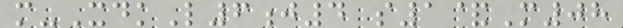m-XdkL6j4 s1&M08
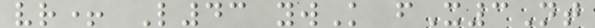vr+ L43 ywK fX3Nt
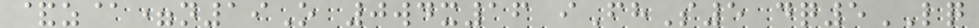&z@=n19O 0wdx16 iFhS5 dq5LQ
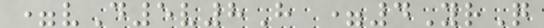=vD5v8H =4YrQ
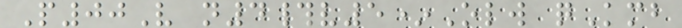P00V n4#v5*Olw qKmb
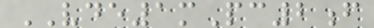VDE1mPc2f
